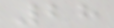28
